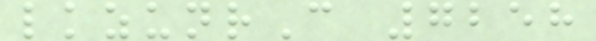lkzunrC 7258
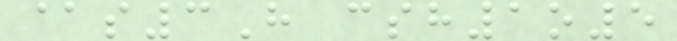@s3H csh1o5
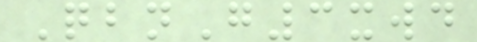QbnG3xwd
